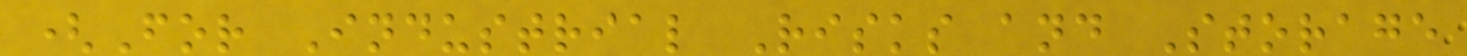(For Industrial Risks and Storage
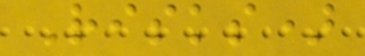Risks)
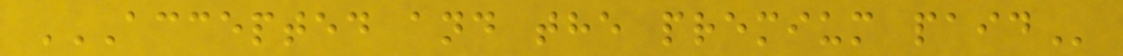ACCEPTED AND THE PREMIUM PAID
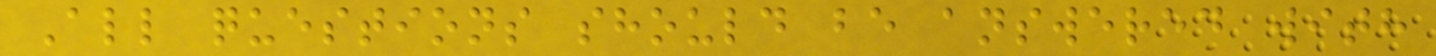All questions should be answered with
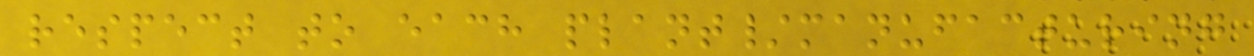respect to each plant/manufacturing
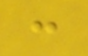:
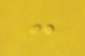:
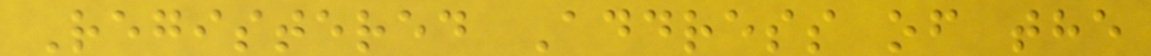Registered Address of the
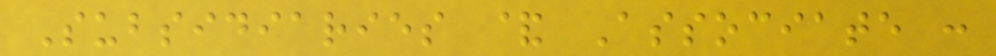Subsidiaries & Associate :
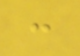:
